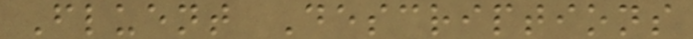Fluent Descriptions
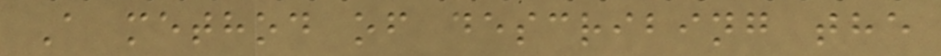A method of describing the
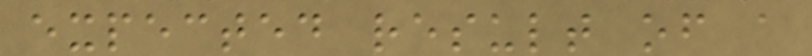expected result of a
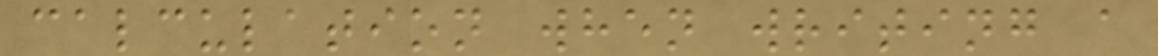calculation when writing a
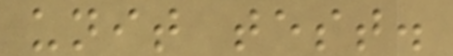unit test.
